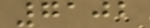7102
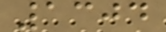1304
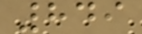849
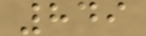849
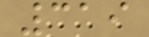319
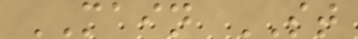MAIN ST
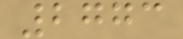2773
